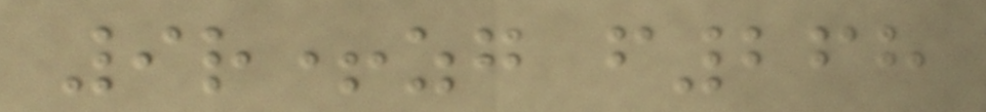9r+zg f268
